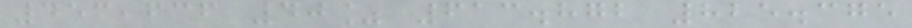453,636 40% 613.872 825.375
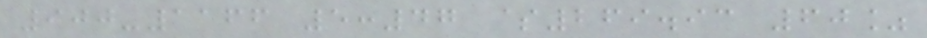900-1166 5:47 $269.93 60%
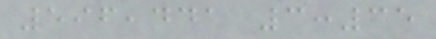596,441 3:35
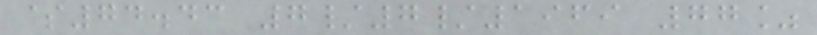$74.43 7/7/1969 77%
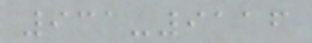931-9116
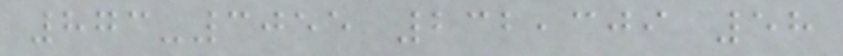873-3055 232,309 58
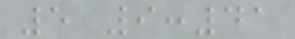5 9:41
